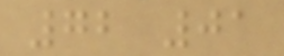72 01
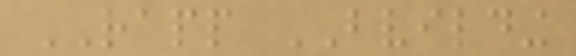RAPP BVILDING
